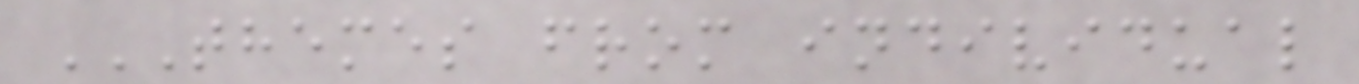THEMES FROM INDIVIDUAL
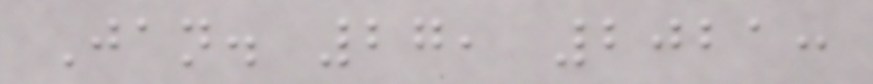Jan. 27, 2021:
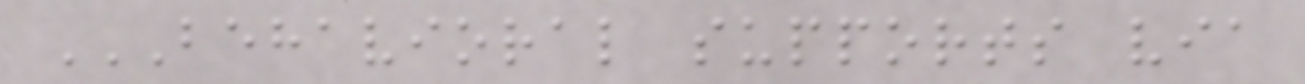BEHAVIORAL SUPPORTS VIA
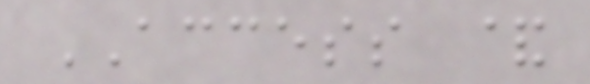ACCESS &
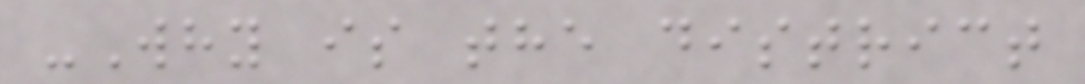-Why is the district
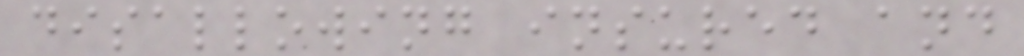disallowing insured and
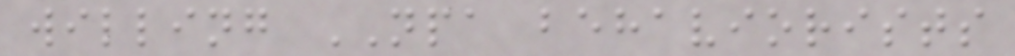willing NPA behaviorists
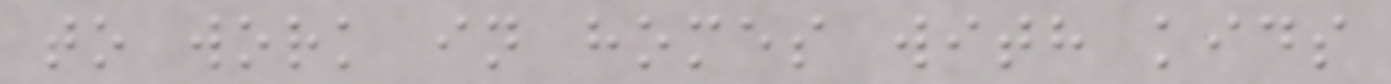to work in homes with kids
